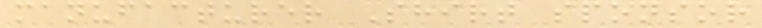manufacturer Shirt sponsor
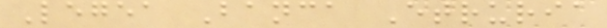Legea Banca Etruria
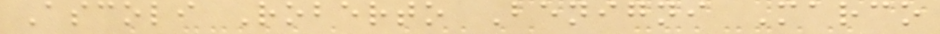Ascoli Roberto Benigni Marco
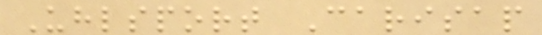Uhlsport Carisap
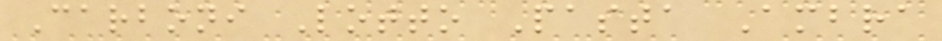Carboni Lotto Pasta Ambra
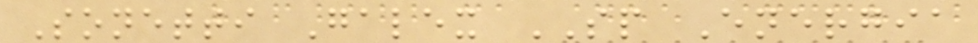Sonetti Galex SP Energia
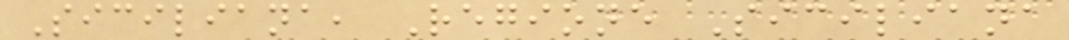Siciliana, Regione Siciliana
